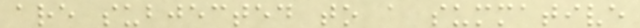are subjected to a summative
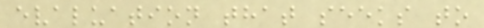evaluation that seeks to
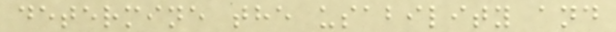determine the usability and
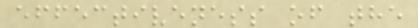effectiveness of the
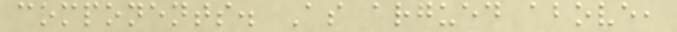components. As argued above,
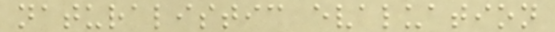naturalistic evaluation
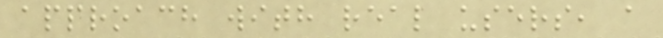approach with real users, a
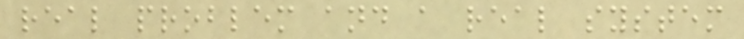real problem and a real system
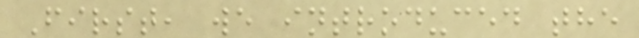First, we introduced the
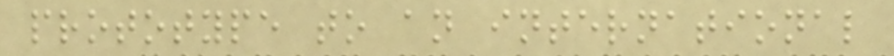prototype to an international
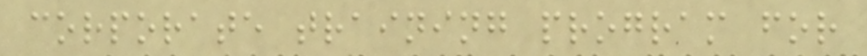corporate training program for
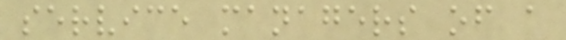service managers of a
